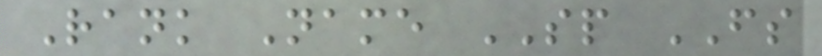Rank Name SP FS
